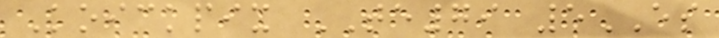Koickpix TE79 5ES
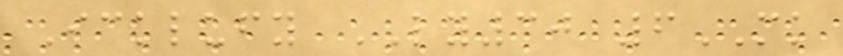Icklufy LY30 6MK
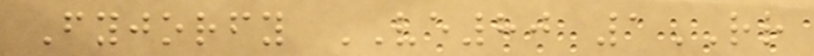Fyjorfy VE80 1RR
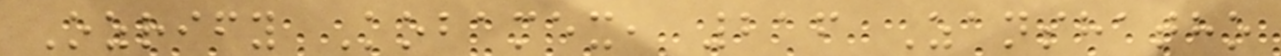Ozrify Kobamex, 216 Zanshatho
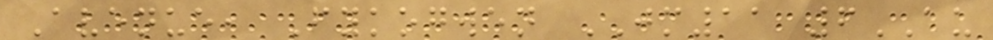Avenue, Fykogwen JM11 6AU
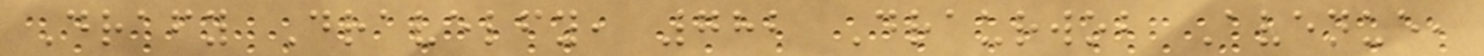Drafy Dravelfy, 782 Draurwob Avenue,
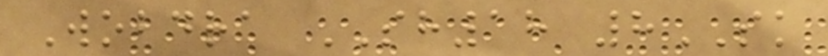Wobdra SH18 8SK
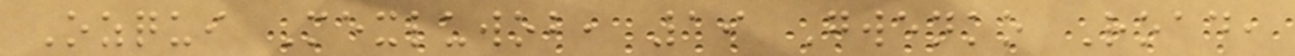Ozqui Mexluwob, 19 Gwenko Road,
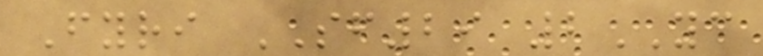Fyri SF29 2YC
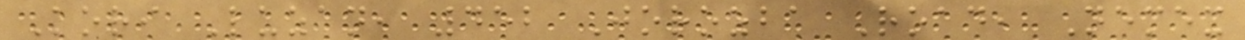Kori Luzan, 452 Jorozba Road, Nemex
